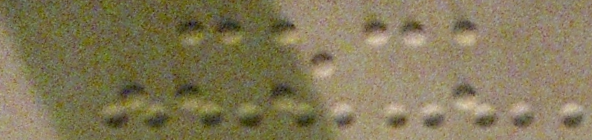Mock
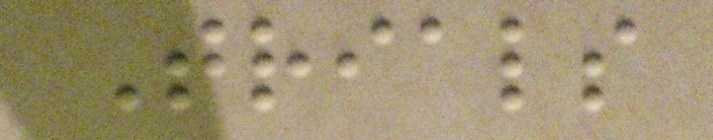Trials
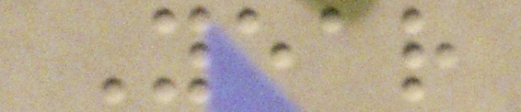Year
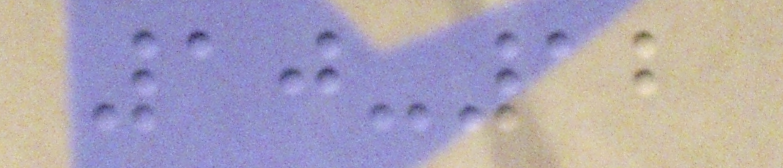10-12
